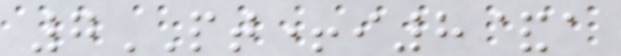7PT+i8&a
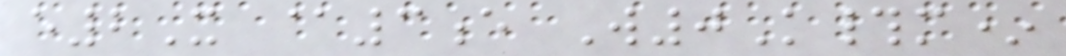e2X @3e W0K#m*
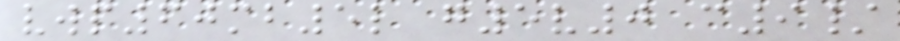vwp60mb5l g5v0 c9/
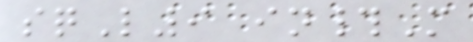sqL9 in#M
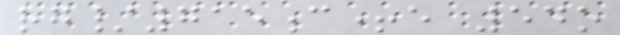rg/715c+e 54o
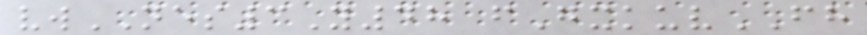vwNES3Y48 fGxkuvFH
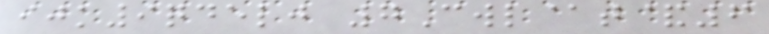ijk9qdelj 7Cwl@t&6
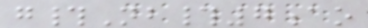g#Nb#7ao
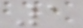1
